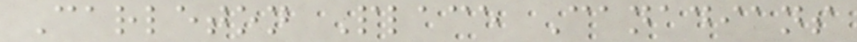Carleton Place Canadians
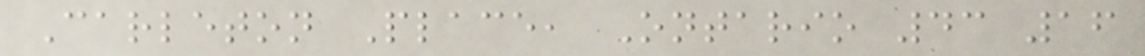Carleton Place, Ontario 43 16
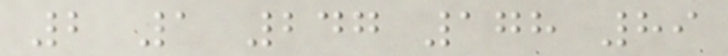2 1 247 178 89
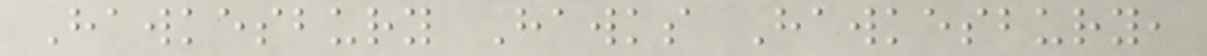Hawkesbury Hawks Hawkesbury,
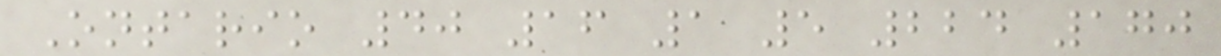Ontario 40 16 1 5 224 170
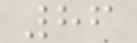86
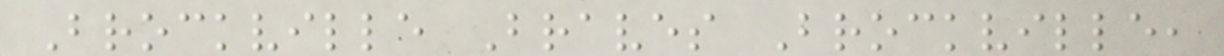Brockville Braves Brockville,
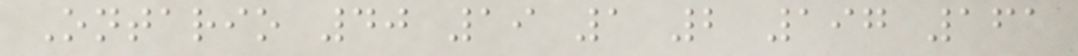Ontario 40 19 1 2 197 161
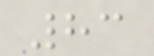83
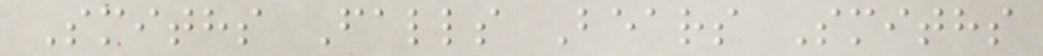Smiths Falls Bears Smiths
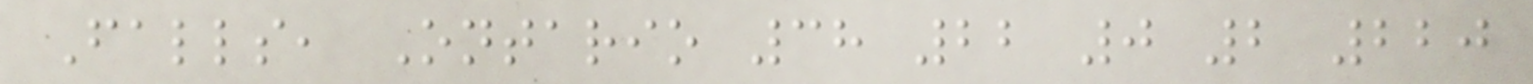Falls, Ontario 38 22 0 2 220
